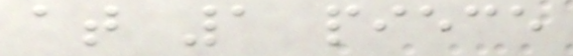at 1 piece
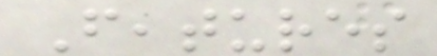Features
